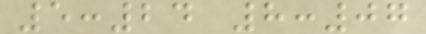5:24 8:07
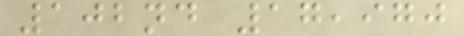102nd 17,970
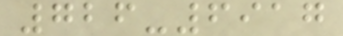726-6917
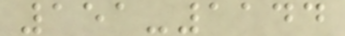151-1144
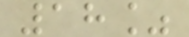18%
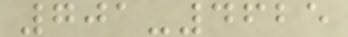701-4625
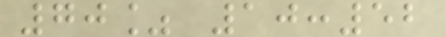70% 10:52
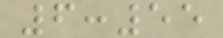6:55
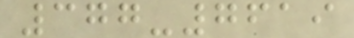377-7619
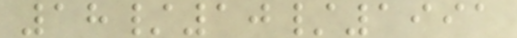18/10/1991
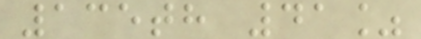135th 41%
